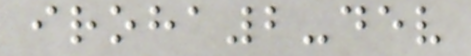iroha2-dev
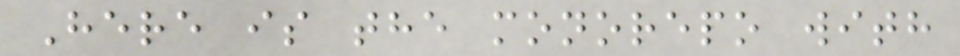Here is the monorepo with
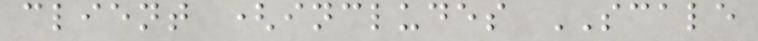client (includes SCALE
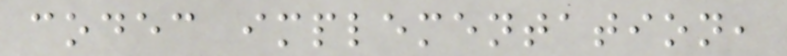codec implementation,
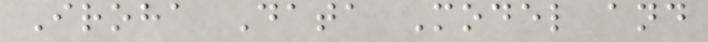Iroha Data Model and
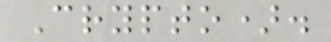Crypto).
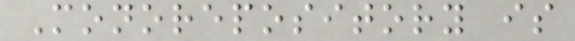Monorepository is
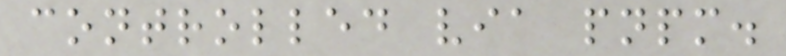controlled via pnpm.
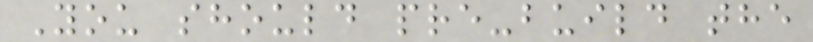You should pre-build the
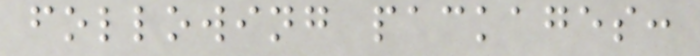following packages:
